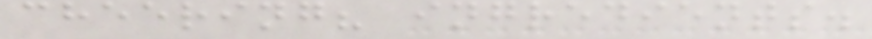cheering? ingredients.
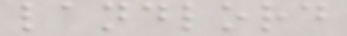landlord
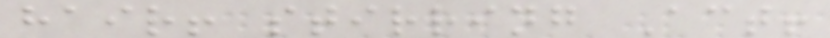hair! stirring Act!
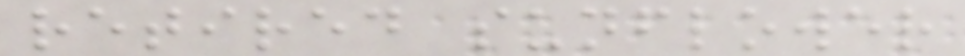retired sunflower
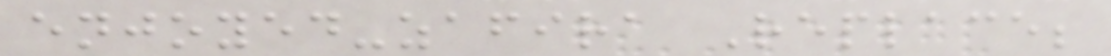enjoyed-zafira Replace;
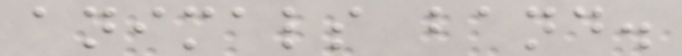animals band.
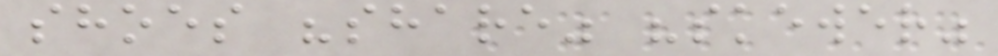shoes "share" "skewer"
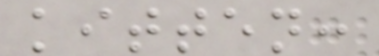kitten:
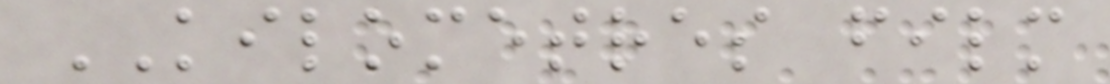KILOMETRES film
